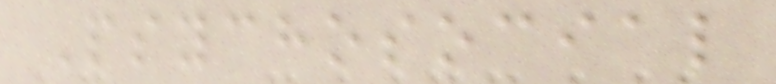Psychosocial
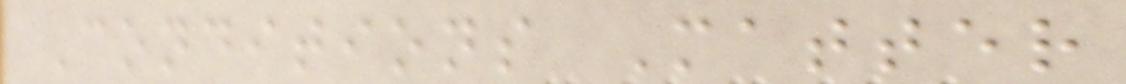Conditions Matter
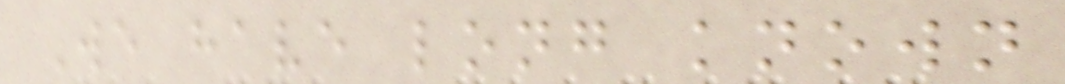We have long known
